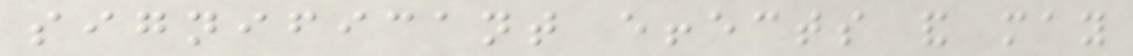significant effects and may
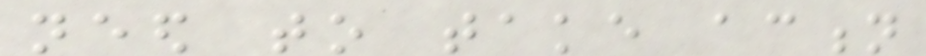need to take action
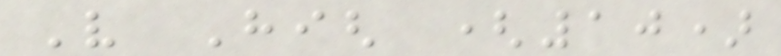Very High (10)
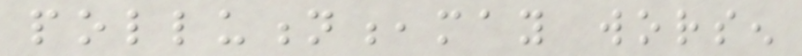pollution,may worsen
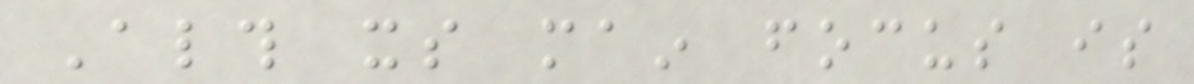Although its main focus is
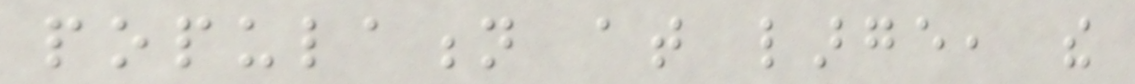population at large, the
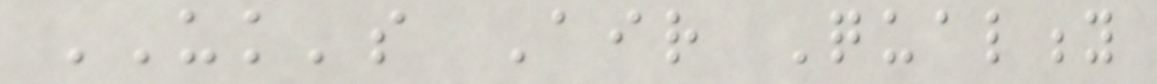UK's Air Quality
